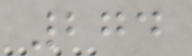274
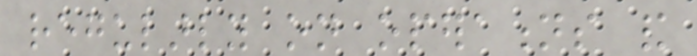regularly on operations and
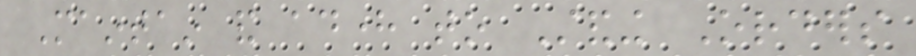Maintain and adhere to Standing Orders
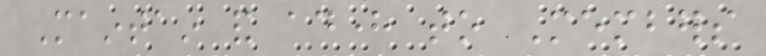Maintain and adhere to Members
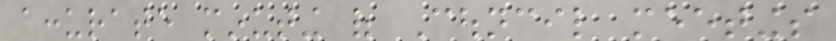accurate minuting of Council meetings
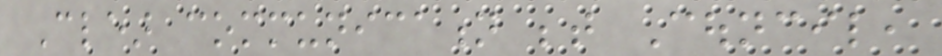Clear communication between Council,
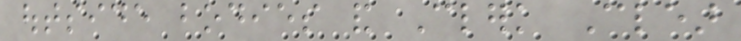outside bodies and Clerk Clear
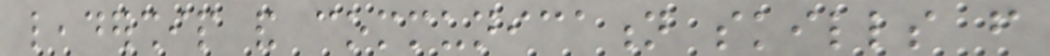leadership and communication skills from
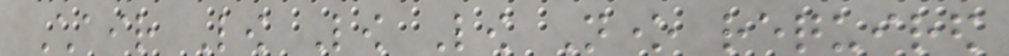Chair Low Low Low None required
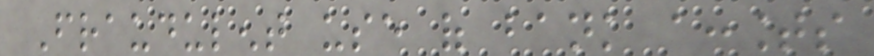Fraudulent use of bank accounts
